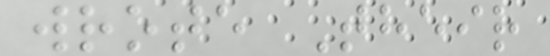wrote Their
